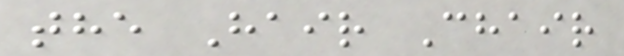the Hair Chair
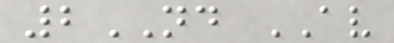2ND AV
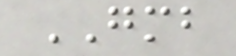GMB
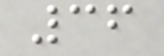36
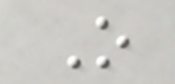O
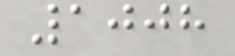1008
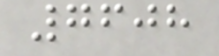7608
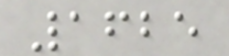1625
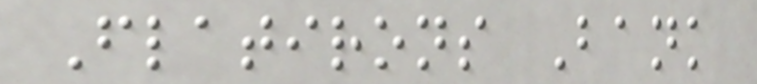Flatirons Bank
